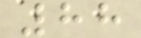88
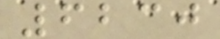6230
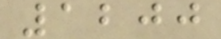1200
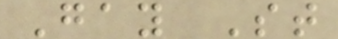Gay St
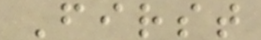First
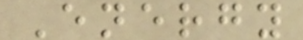Energy
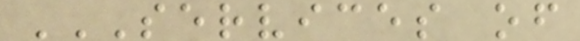SERVICES OF
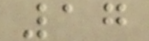17
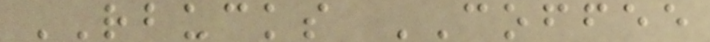RBUCKS COFFEE
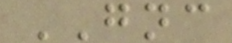GNC
